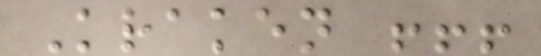Kraken !!!
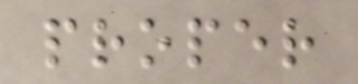proper
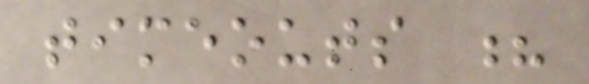timeouts ?
